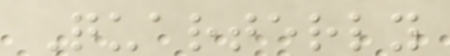Quarterly
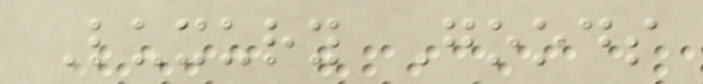Luxury Goods
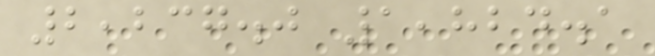2,237.0 1,824.1
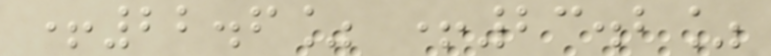+22.6% +23.2%
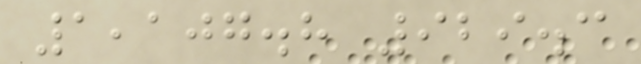1,107.8 929.3
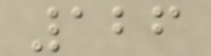126
